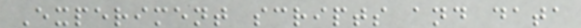Experiment scripts and data
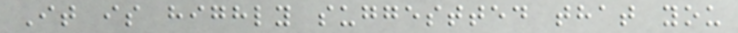It is highly suggestted that you
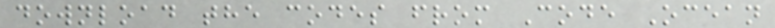download the codes from Code Ocean
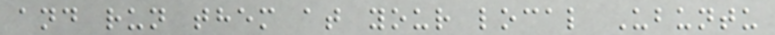and run them at your local Ubuntu
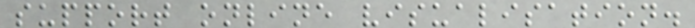support online visualisation.
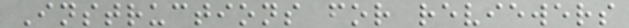Instructions for reviewers
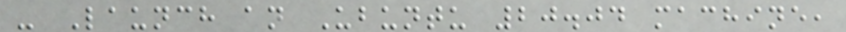- Launch an Ubuntu 20.04 machine,
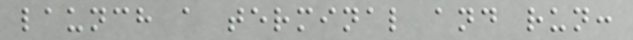launch a terminal and run:
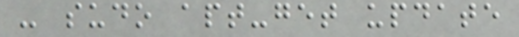- sudo apt-get update
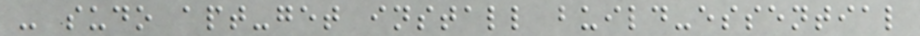- sudo apt-get install build-essential
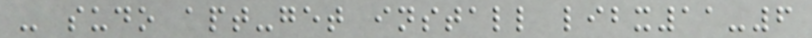- sudo apt-get install libx11-6
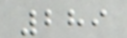289
